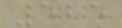525
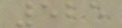525
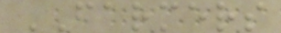FARMERS
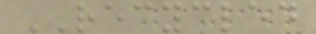RECYCLED
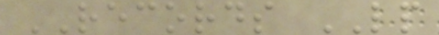RECORDS LP
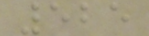525
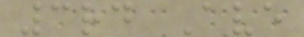3rd Ave
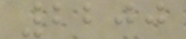2200
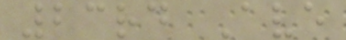23rd Ave
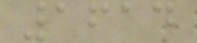1614
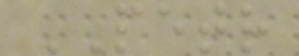PETR
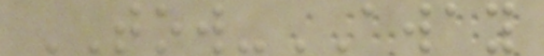TOW-AWAY
